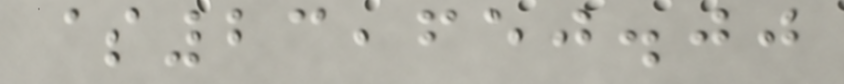$23,650.00
